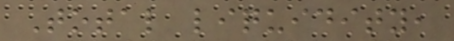Total liquidity,
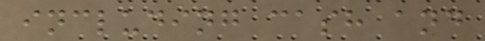including cash and
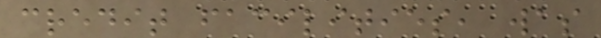credit facilities, was
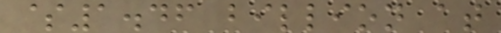$1.46 billion at
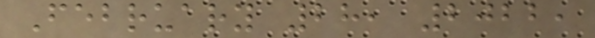February 28, 2022,
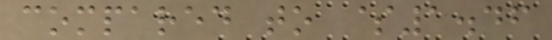compared to $1.46
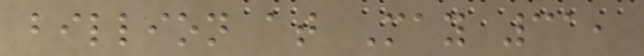billion at May 31,
